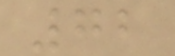72
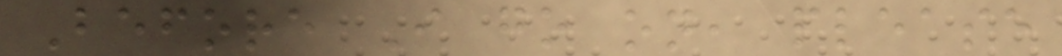Before I go on, please
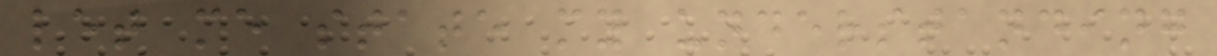let me state my understanding
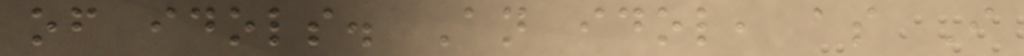of idols. An idol, as I
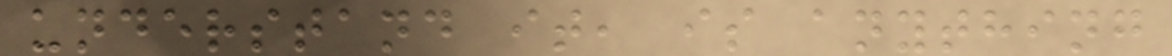understand it, is anything
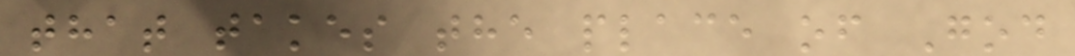that takes the place of God
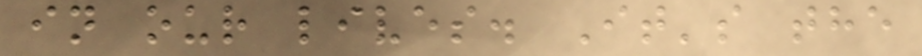in our lives. It's the
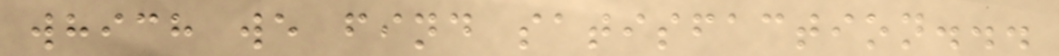which we find satisfaction...
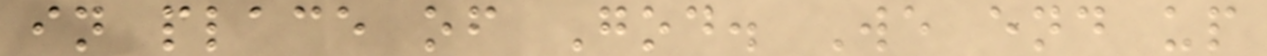in place of God. We end up
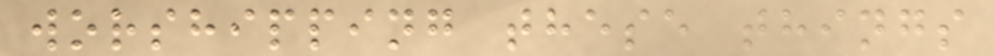worshipping these things
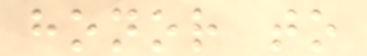honor to
